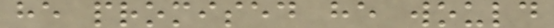he promised he would
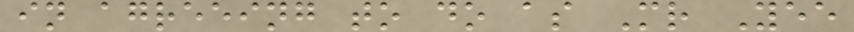in agreeing to do as Mr Yee
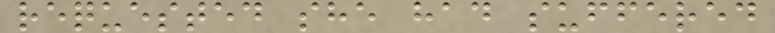requested she had suffered
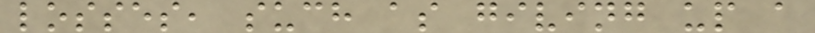losses, such as giving up a
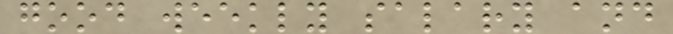good weekly salary and
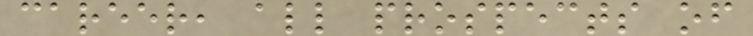career, all prospects of
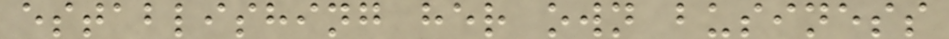establishing her own business
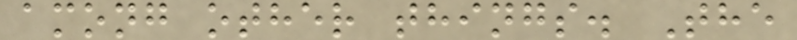among other things. The
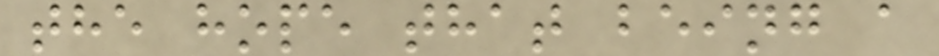the hope that being a
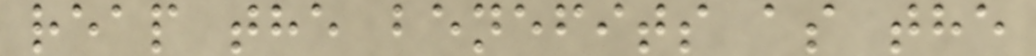reap the benefits as the
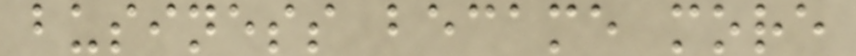business became more
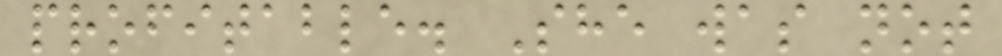profitable. She was not
